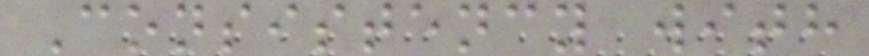Consistency with
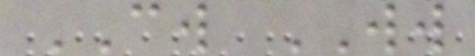CW WW
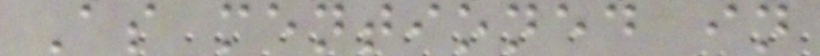As mentioned in
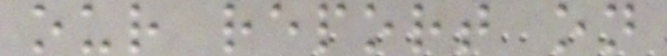our report on
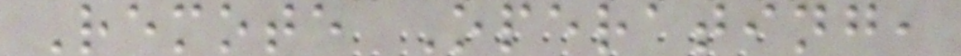Remote Operating,
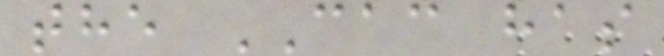the CAC has
